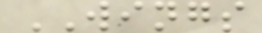WINGS
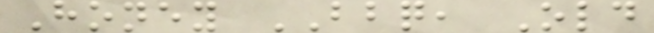Honey BBQ, Old
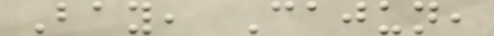Bay, Cajun,
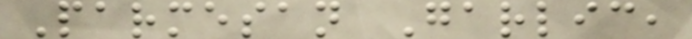Parmesan Garlic,
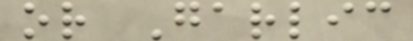or Garlic
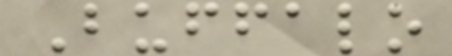Buffalo
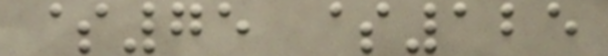$75 $125
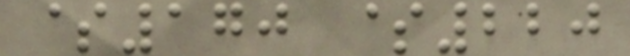$170 $220
